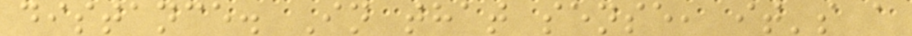distance. In that sense, it's a
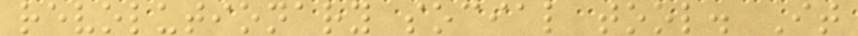revolutionary social tool. It
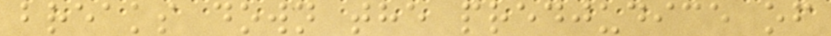breaks down the predjudice of
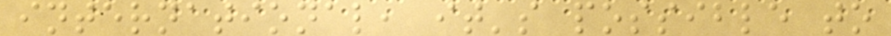international, it's possible to
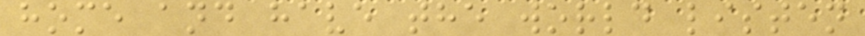home and have the world listen
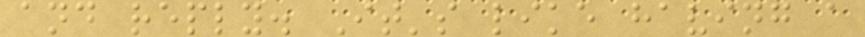and reply. It's like having a
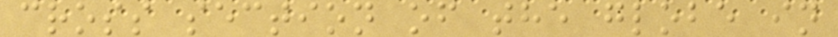cross section of the globe in
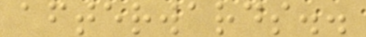afterwards..
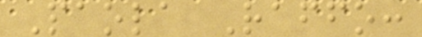Paola Raffo:
